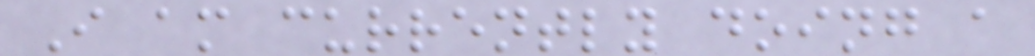I am currently doing a
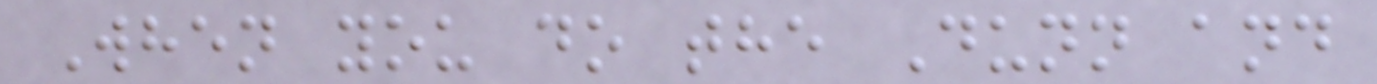When you do the Dunn and
